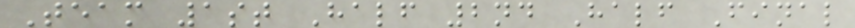Team 1st Half 2nd Half Final
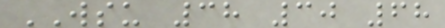WSU 38 30 68
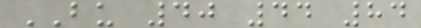BU 40 44 84
